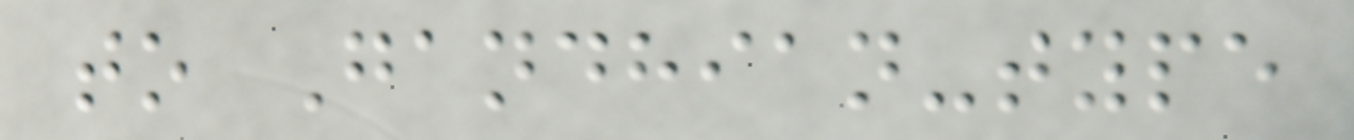to Gandhian-type
